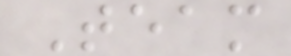Team
